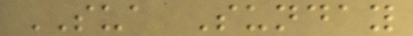SUA Sunday
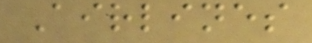Airlines
